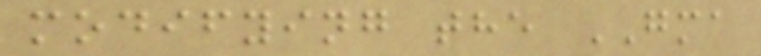modifying the GMA
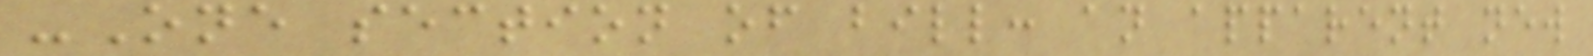-One section of bill: an apparent new
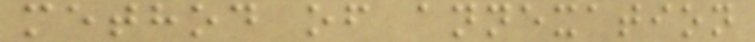method of annexation
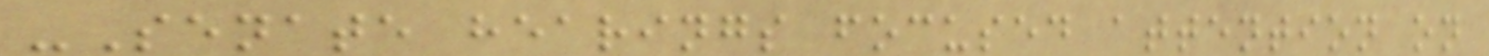-Senate hearings focused attention on
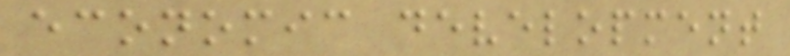economic development
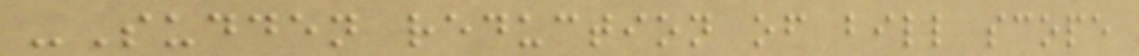-Sudden reduction of bill scope
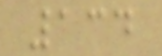134
